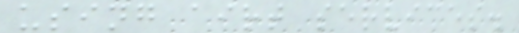using airt services.
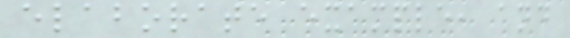elaborate example, and
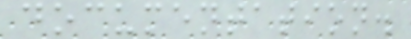documentation.
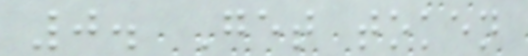0. Get token
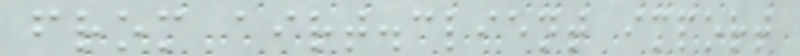from airt.client import
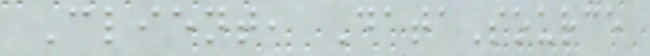Client, DataSource
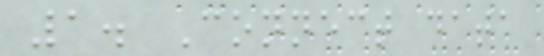1. Connect data
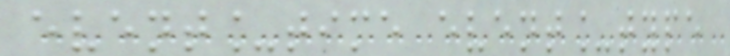event_time event_type
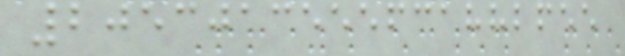2053013555631882655
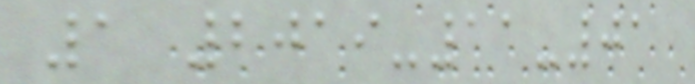1 2019-11-01
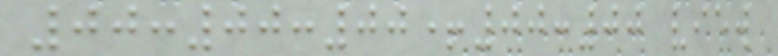00:00:00+00:00 view
